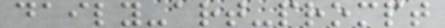daily-art-prompt
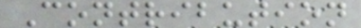Contribution
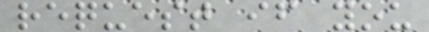request if you
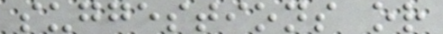suggestions or
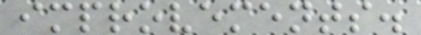improvements.
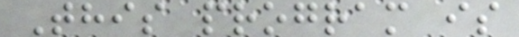This program is
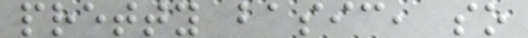pretty basic, so
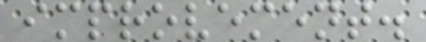improvement.
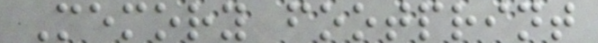Memory footprint
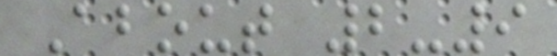About 2-9
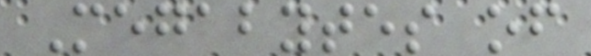Megabytes of
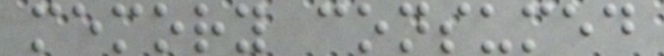memory consumed
